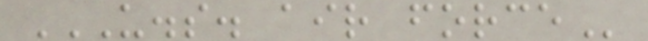U.S. AIR FORCE
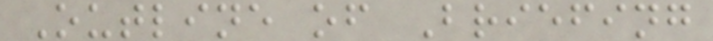Outline of Briefing
